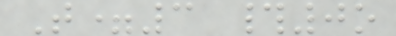T=3 #0o
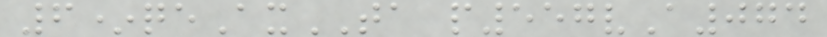6*qeAxTA p557vA074
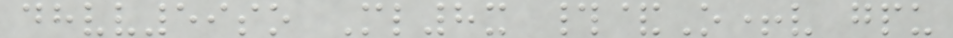dhvv59so Ml8x #&O+v gpu
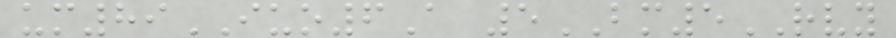um89IUO6A 5BM5RVY
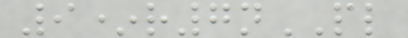9*r7nPL
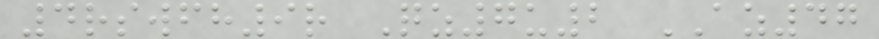4rswfh9r Qz7u2 AZ47
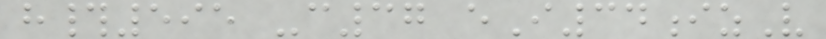h#595 -c37 eI34izV
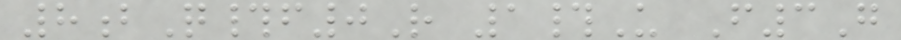8bQ#f0R 1#U F3G
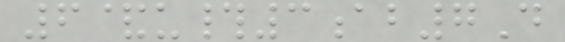6&u#3ab7D
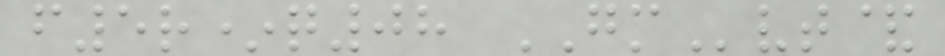f5r*q08 GMvt&
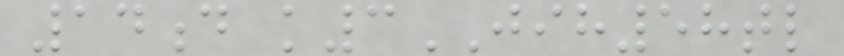14d k3JIH58tl
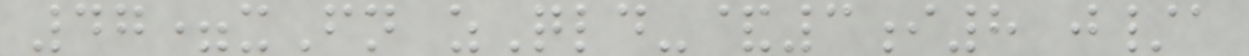47=xFn zQld-&3i8 j/a
